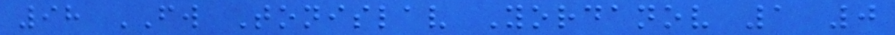98 FW Tonislav Yordanov 1 0
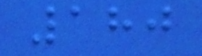180
